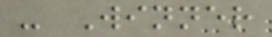- Winner
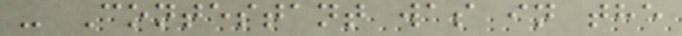- Contestant was in the
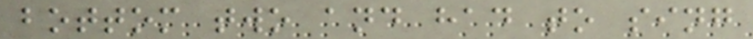bottom two and had to sing
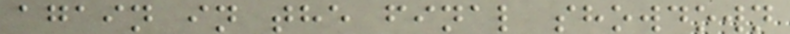again in the final showdown
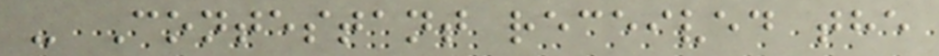- Contestant received the
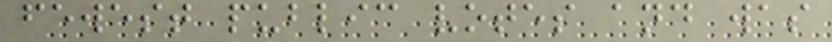fewest public votes and was
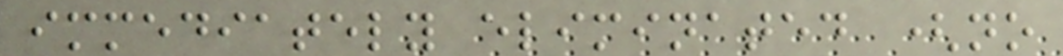immediately eliminated (no
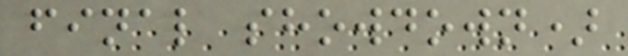final showdown)
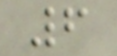6
